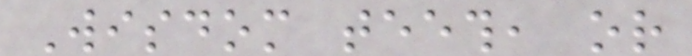Wisdom teeth, or
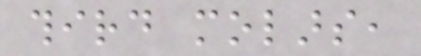third molars,
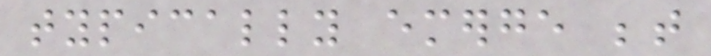typically emerge between
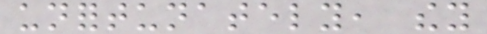unfortunately, they
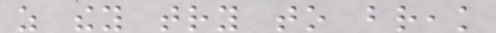as they try to break
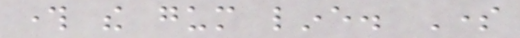through the gum line. Some
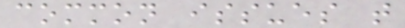common issues that
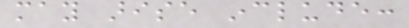may arise include:
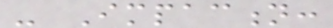- Impaction:
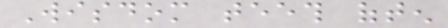Wisdom teeth often
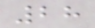28
